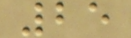25
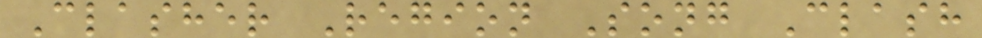Clasher Region Song Clash
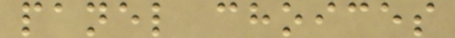panel choices
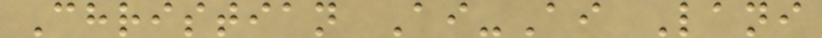Christian Ai-Ai Lani
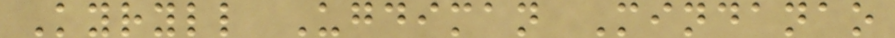Kyryll Ugdiman Mindanao
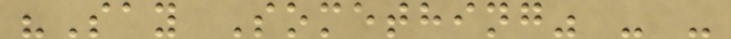"Say Something" - -
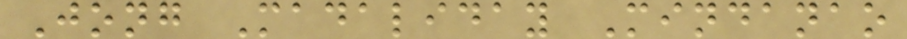Jong Madaliday Mindanao
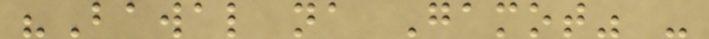"Bawal na Gamot" -
